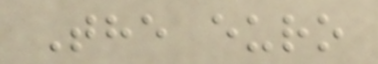The euro
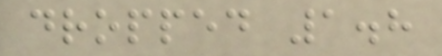dropped 1.8
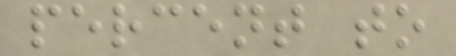percent to
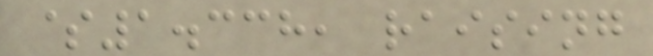$1.338, raising
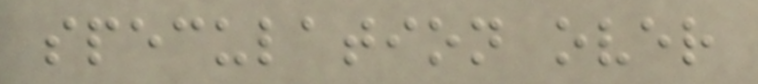speculation over
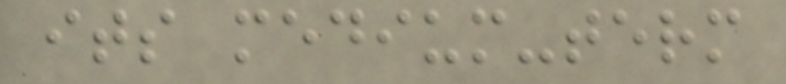its medium-term
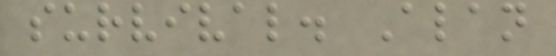survival. Alan
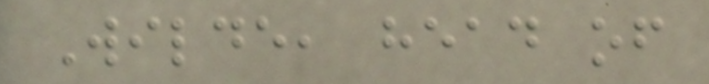Wilde, head of
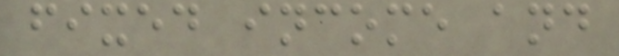fixed income and
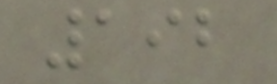192
